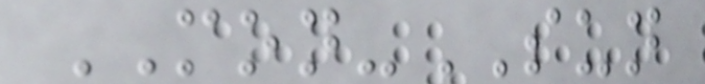MON-SUN
